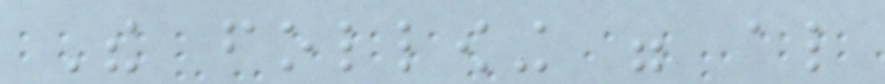The following were also
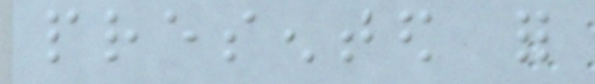presented for
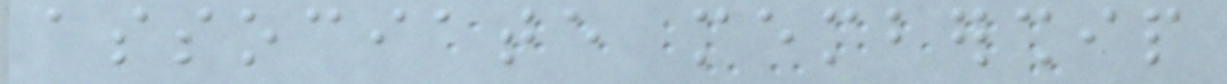associate membership
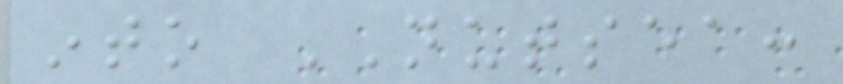into NUTSEA:
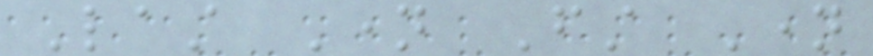Last Name First Name
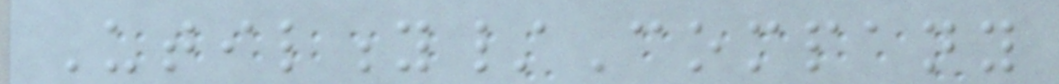Utility/Company
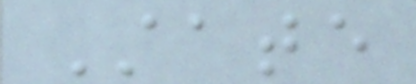State
